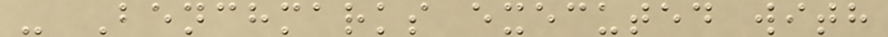- Benchmarks executed with
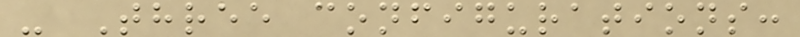- Three configurations:
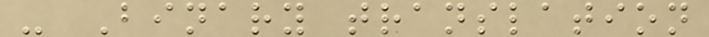- Binary translation
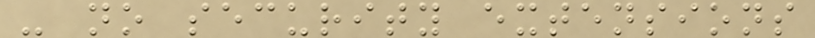- no security extensions
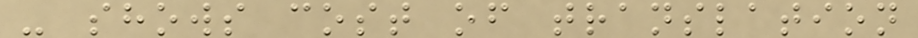- shows cost of translation
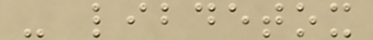- libdetox
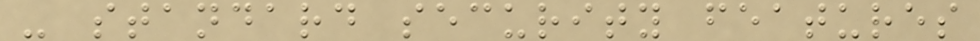- standard security features
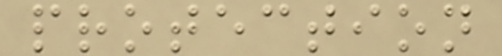protection
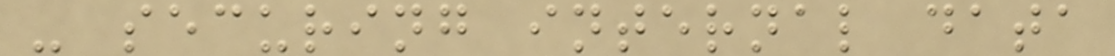- securing internal data
